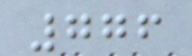776
